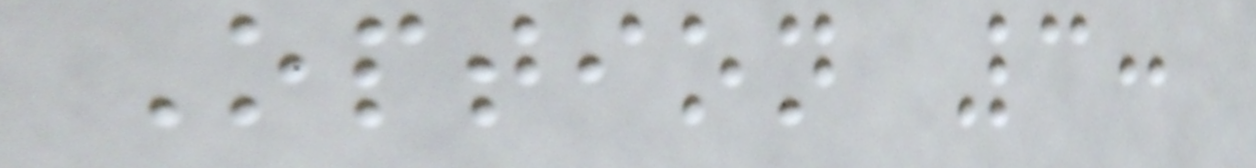Option 3:
